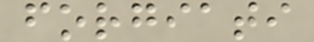forgiati
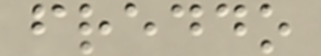freddo
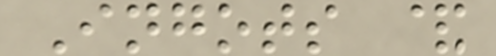Ingots &
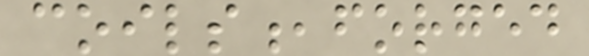coils,forged
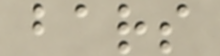bars
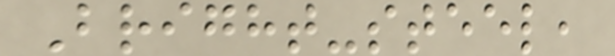Bright-steel,
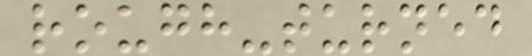rough-turned
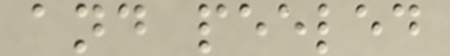and peeled
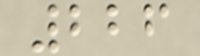226
